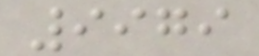9979
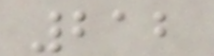212
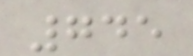745
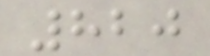820
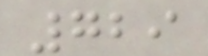729
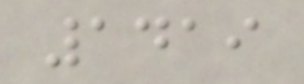1419
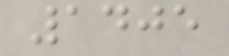1405
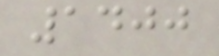1400
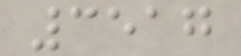3517
